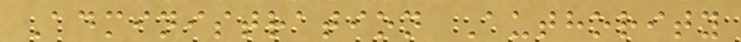Administration Authority
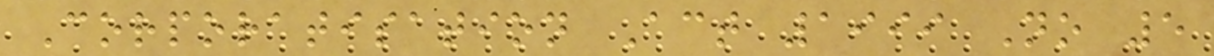Corporatisation Act 1999 No 5
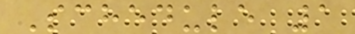Schedule 1
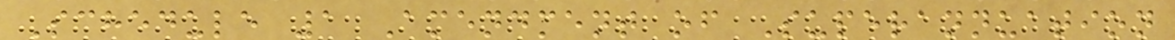Schedule 1 Amendment of Superannuation
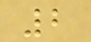2
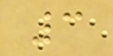3
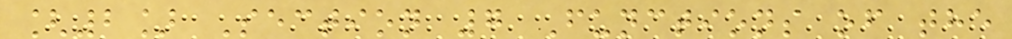[2] Section 7 Functions of the
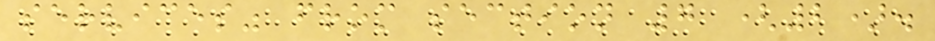services" from section 7 (2).
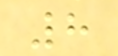8
